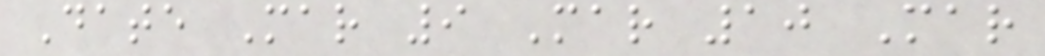Date Mar 9 Mar 10 Mar
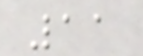11
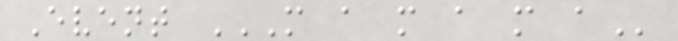Event M A M A M A
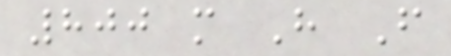800 m H F
